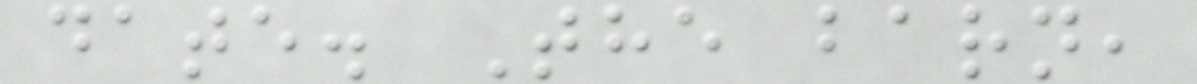date. The barn,
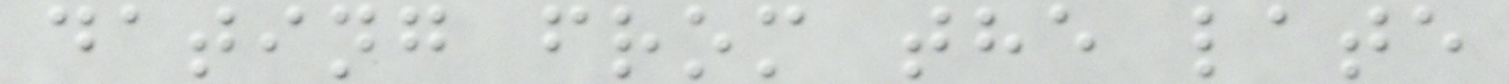dating from the late
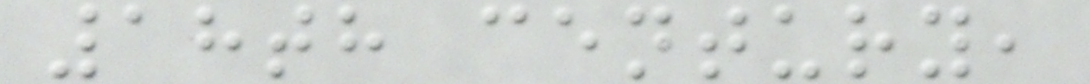18th century,
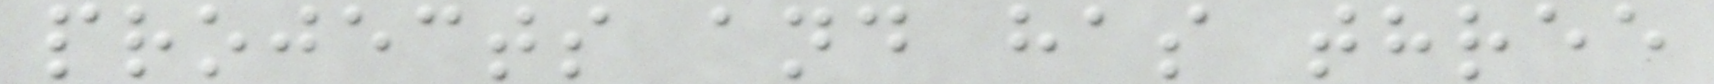projects and has three
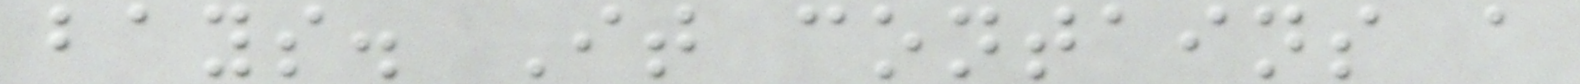bays. It contains a
